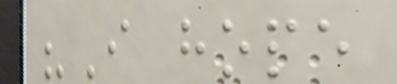"I hope
